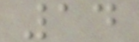14
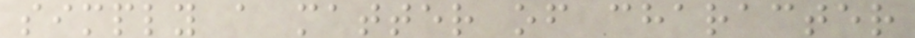simply a matter of character
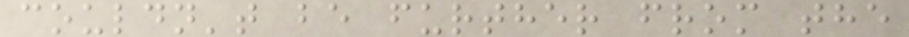couldn't be further from the
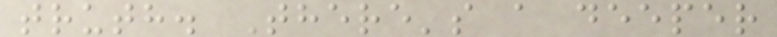truth. There's a deeper
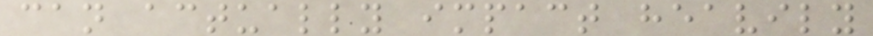can actually impact heavily
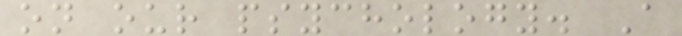on our psychology. A
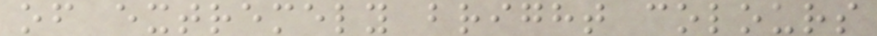of extremely bright colours
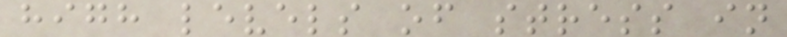high levels of stress in
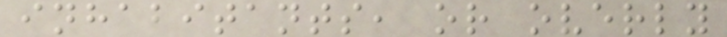inhabitants, or overly
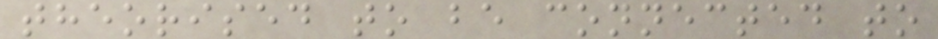theorised to be connected to
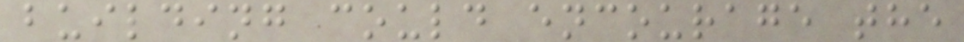building could encourage the
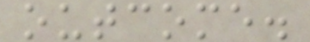outcome.
